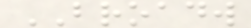BROADW
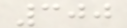300
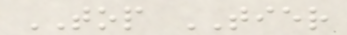TOP TIER
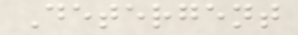Detergent
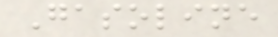Gasoline
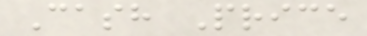Cash Price
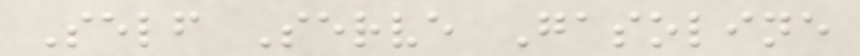Self Serve Gasoline
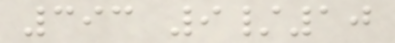393 9/10
